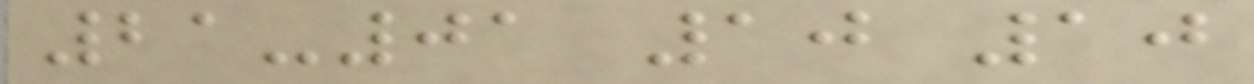21-01 10 10
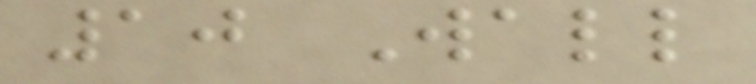10 Wall
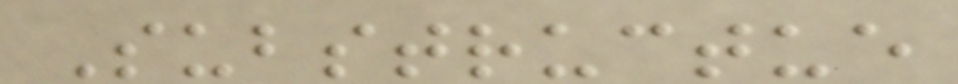Substructue
